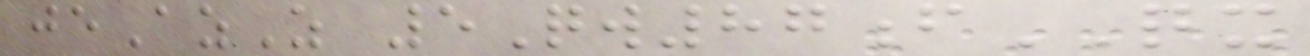jeAzZ 5Qw87fQX
